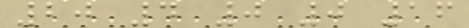20 4 0 0 16
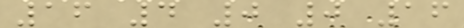16 4 0 0 16
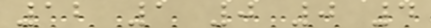12 1 0 0 4
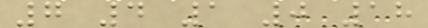7 4 1 0 18
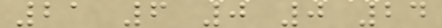21 6 0 0 24
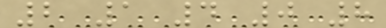2 1 4 0 8
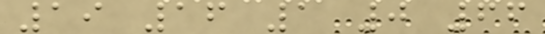19 16 1 0 66
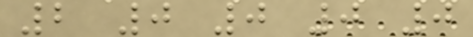2 0 0 0 0
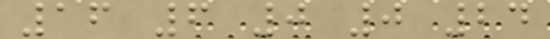16 6 0 0 24
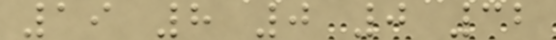19 8 0 0 32
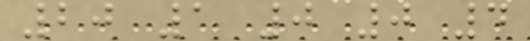20 1 0 0 4
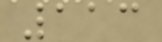113
